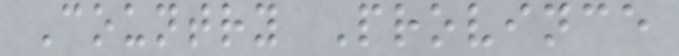Country Province
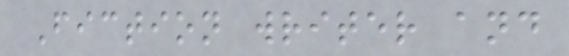Fiction writer and
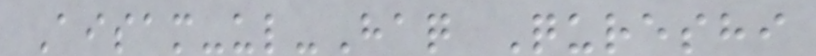Aisam-ul-Haq Qureshi
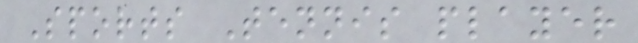Sports Tennis player
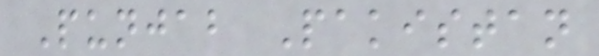Punjab Pakistan
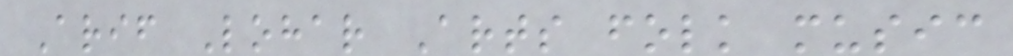Arif Lohar Arts folk music
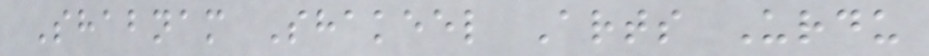Shabnam Shakeel Arts Urdu
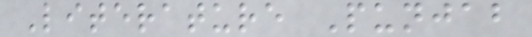Literature Punjab
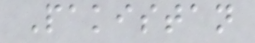Pakistan
